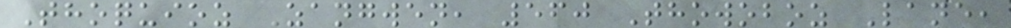Thoquioz Zangwen, 560 Thowoboz Lane,
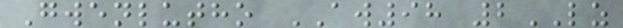Gwenlutho AW98 2LZ
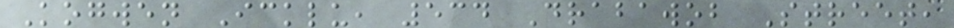Kogwen Icklu, 534 Drabawob Street,
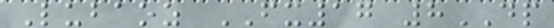Lubaoz FX17 8DP
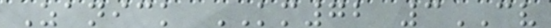Zanick KM72 3CV
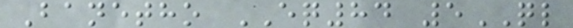Banetho EQ84 5QL
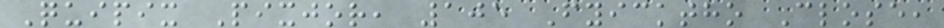Quipix Pixjor, 105 Fyicktho Close,
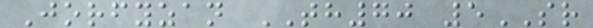Jorfyzan TH70 5SR
